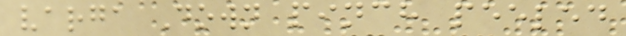varga Down pinch peeled
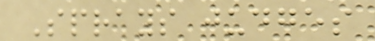Sprays judges
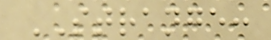STRANGE:
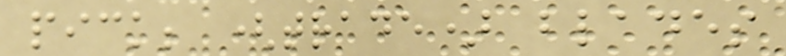pick; (trade) blades
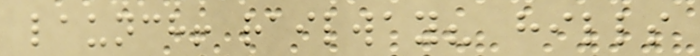launch! railway? hills
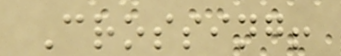Crossing!
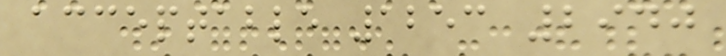acceptable 1253 2940
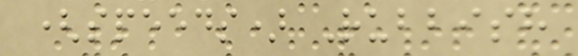(speeds) Rubbish
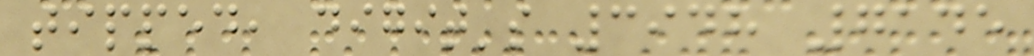tipped, digit's 3948 7145
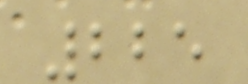225
